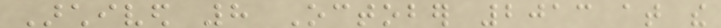Archived 8 October 2013 at the
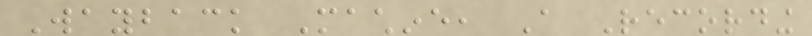Wayback Machine, A Recording
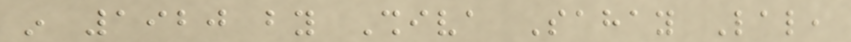in 1920 by Shiva Sahay Lal,
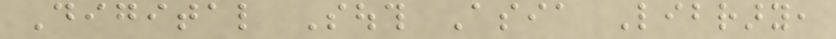Digital South Asia Library,
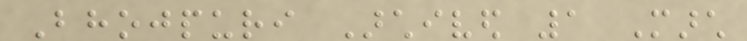Bhojpuri Archived 1 March
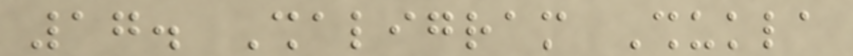17. Shaligram Shukla
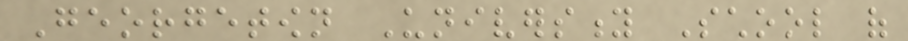Georgetown University School of
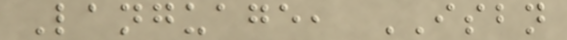Language, ISBN
